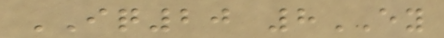IQ20 8EY
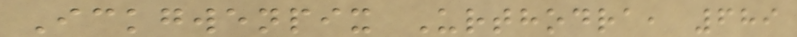Ickgwenpix Urthodra, 689
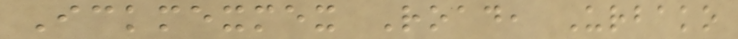Ickmexmex Road, Urbako
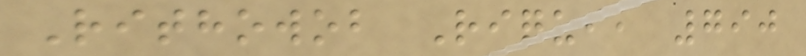Rithowob Riqui, 790
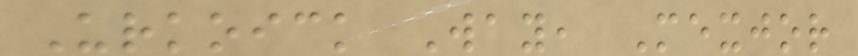Urkoick Way, Mexjor
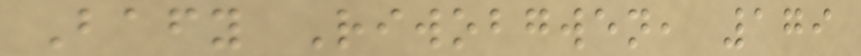Bafy Riwobgwen, 179
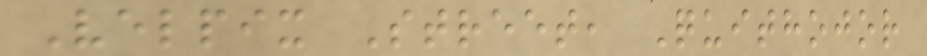Velpix Street, Quithojor
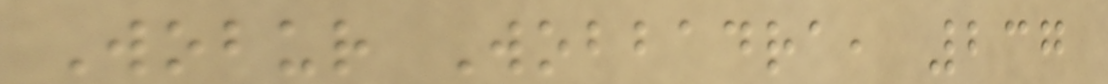Wobur Wobbadra, 237
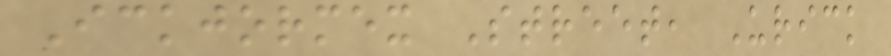Ickjormex Street, Urick
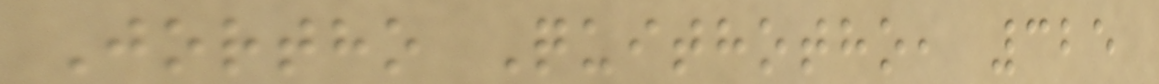Jortho Quithotho, 325
